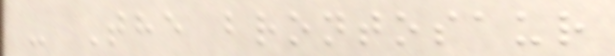- The brontosaur
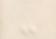-
